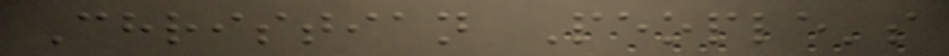Christian People's
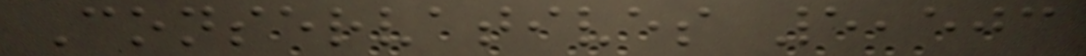Conservatives 5,503
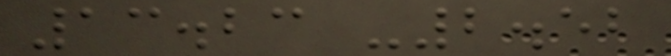13.23 -2.52
